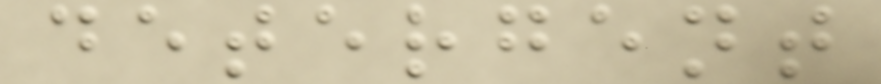detergent
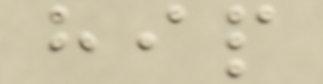hip
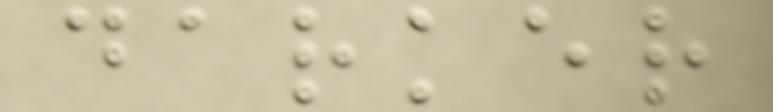darker
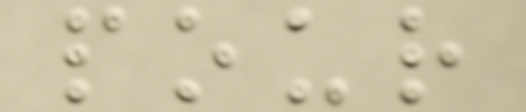pour
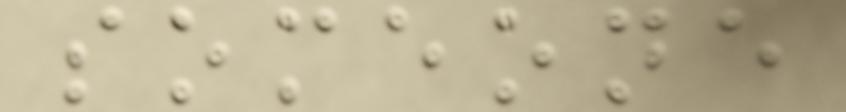someone
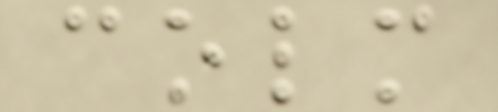colm
